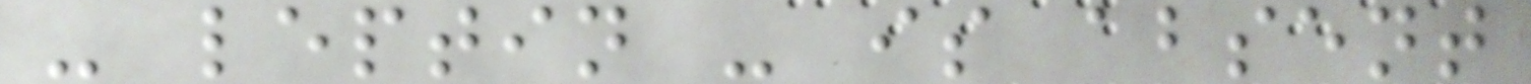- leptin - is absent
